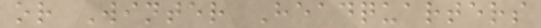or Winter Headquarters
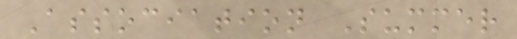Association Summer
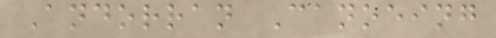Andorran Canoeing
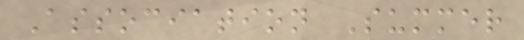Association Summer
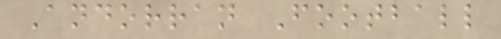Andorran Football
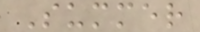Summer
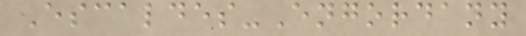Escaldes-Engordany
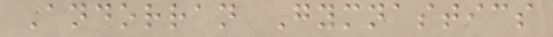Andorran Gymnastics
